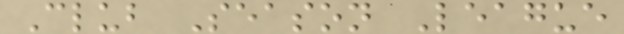Club Season League
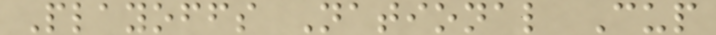Playoffs National Cup
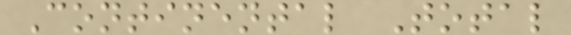Continental Total
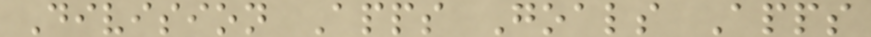Division Apps Goals Apps
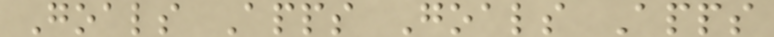Goals Apps Goals Apps
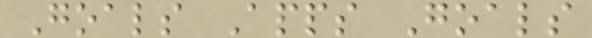Goals Apps Goals
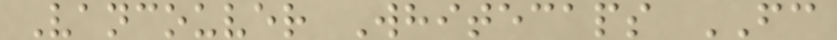Vancouver Whitecaps FC
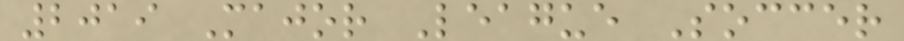2019 Major League Soccer
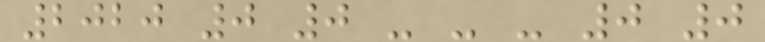2020 0 0 - - - 0 0
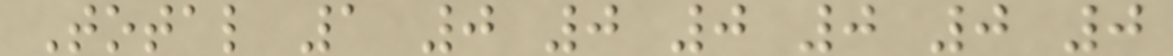Total 1 0 0 0 0 0 0
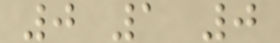0 1 0
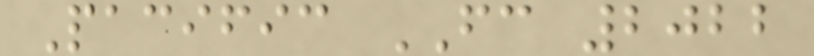Pacific FC 2022
